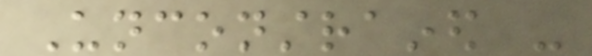Unconstrained -
